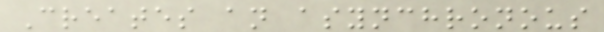Creates an asynchronous
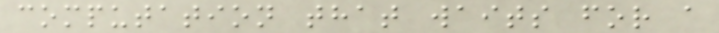computation that waits for a
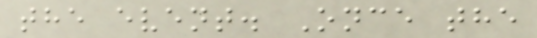the event. Once the
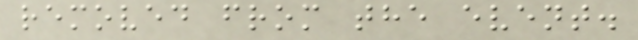removed from the event.
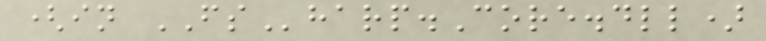(in FSharp.Core.dll)
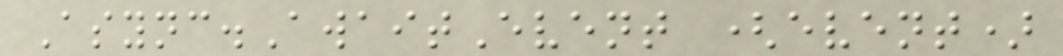Async.AwaitEvent (event)
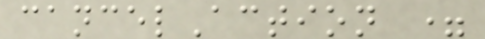cancelAction =
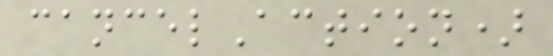cancelAction)
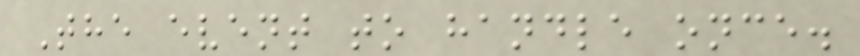The event to handle once.
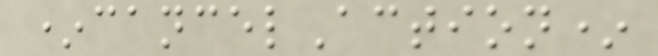*cancelAction*
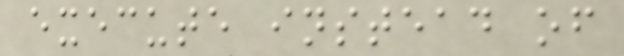execute instead of
